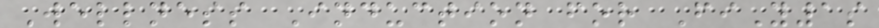Wellness Induction for FiY1s
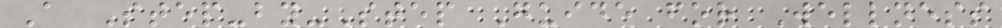A Step-by-Step Guide for Wellness
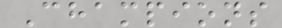Champions
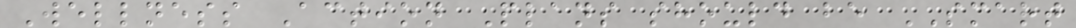Wellness Action Plans should be SMART
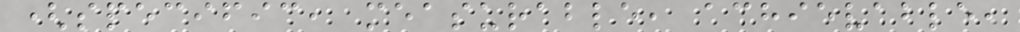(specific, measurable, achievable,
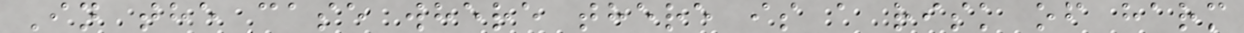In the case where there is a risk of harm
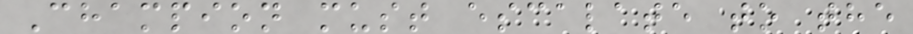Champion must escalate to the
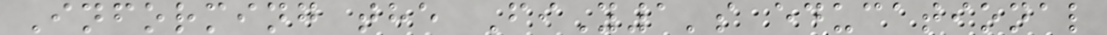Informing the FiY1's educational
